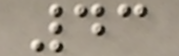43
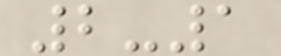2-1
